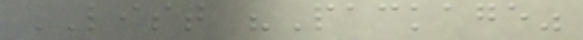LIST "Package"
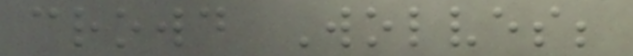crowd Wolves;
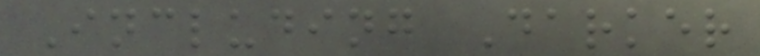Including Darker
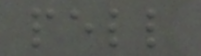pell
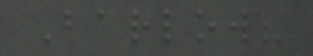Barlow?
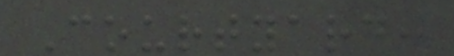Courtyard:
